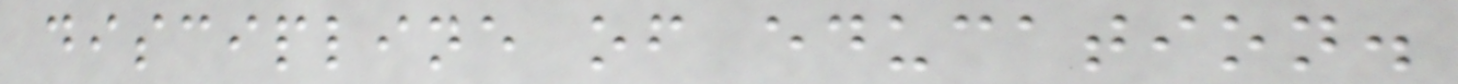discipline of education.
